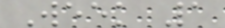Week 1
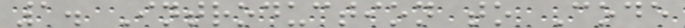1. Introduction to Code
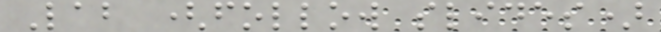Lab (follow slides)
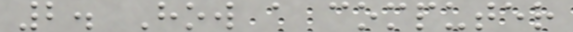2. How a computer
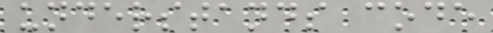understands code
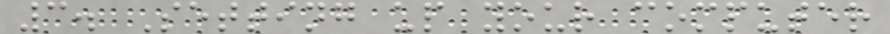3. Setting up your computer
